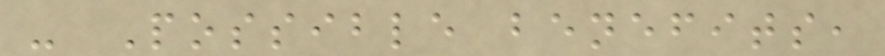- Possible benefits,
